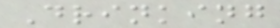Drinking
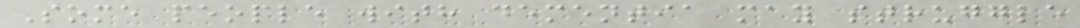Some people with dementia may struggle
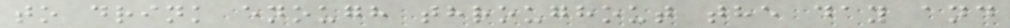to drink enough throughout the day and
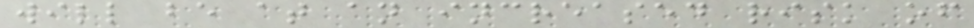will be at an increased risk of
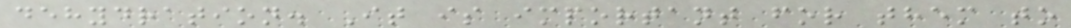dehydration. It is important for them to
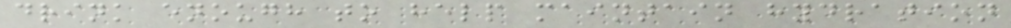drink enough to help maintain hydration
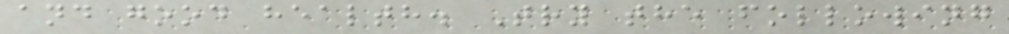and good health. Try the following
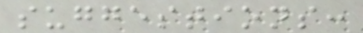suggestions:
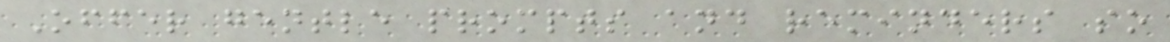Offer gentle prompts and reminders so
